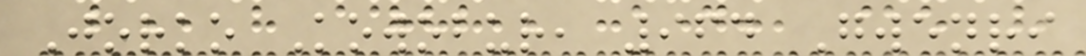Jorko Kowobur, 964 Gwenri
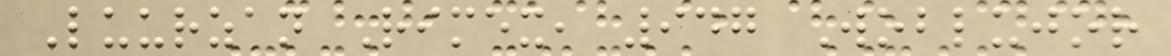Luurzan Rimex, 947 Woblujor
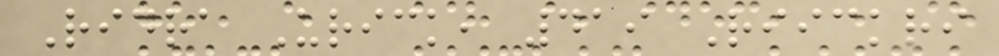Ridra Urick, 419 Riickri
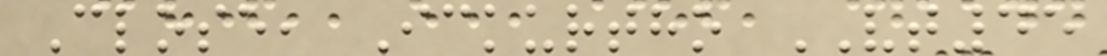Close, Ickurtho VT45
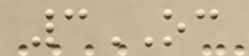3OC
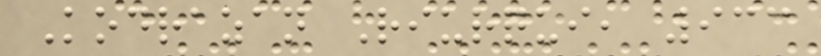Kodrazan Riurqui, 933
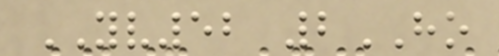YV52 2HO
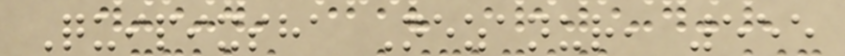Quipixsha Nezanur, 555
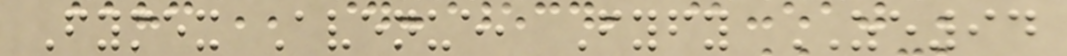Fymex Avenue, Fyfy ZE94
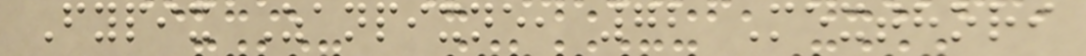Fypix Zanpixne, 72 Mexthori
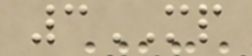3MP
